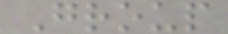Group
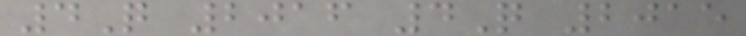4Q 2016 4Q 2015
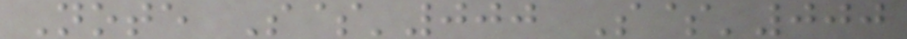Note S$'000 S$'000
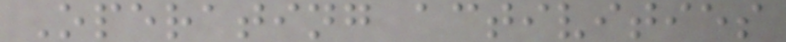Operating activities
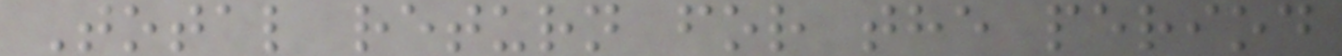Total return for the period
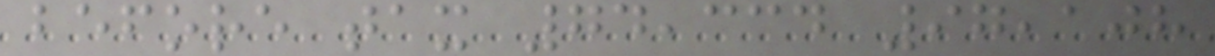before tax 74,334 97,108
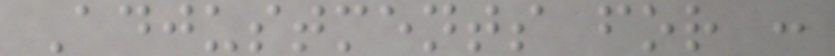Adjustments for :
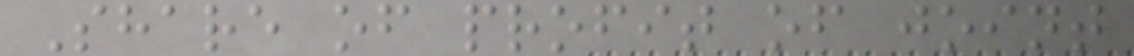Share of profit of joint
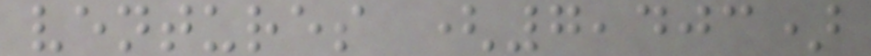ventures (7,403)
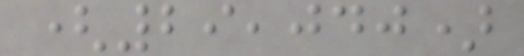(29,040)
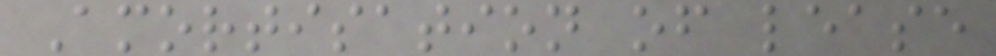Amortisation of lease
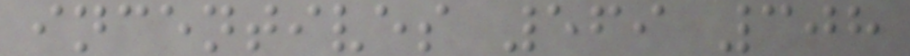incentives 569 308
